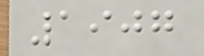1907
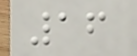16
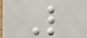L
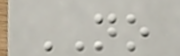NO
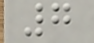7
